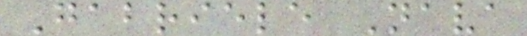Gabriele Nava
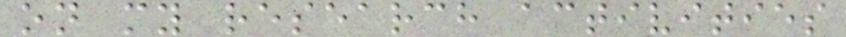on my research activities
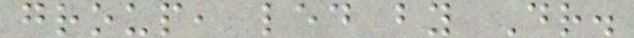group, led by Dr.
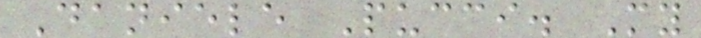Daniele Pucci. My
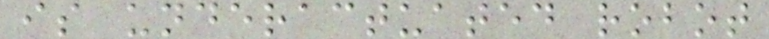is underactuated robot
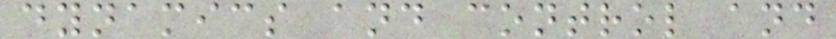dynamics and control and
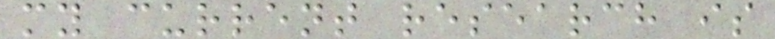my current research is
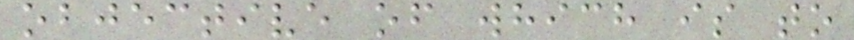objective of which is to
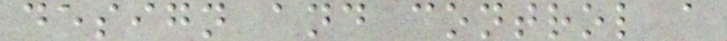design and control a
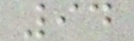94
